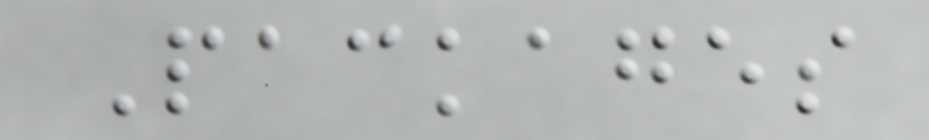Packages
